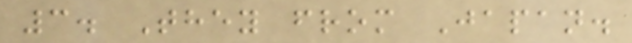3. They from Japan.
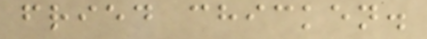fried chicken.
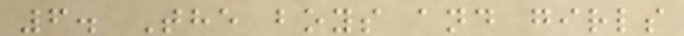6. The boys and girls
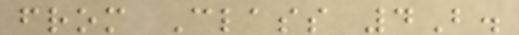from Class 4B.
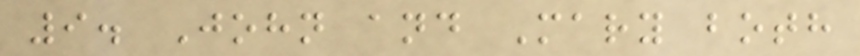9. John and Mary both
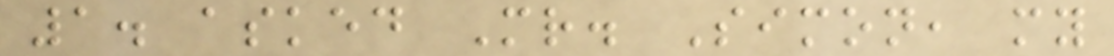1. asked Mr. Simon, my
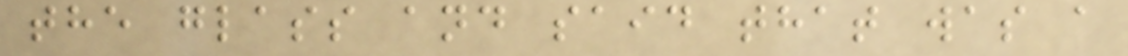the glass and said that was a
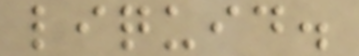liquid.
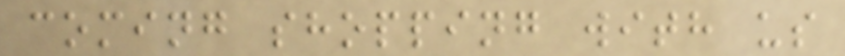coming shopping with us
